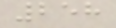258
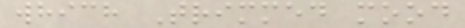which Trimmed mood
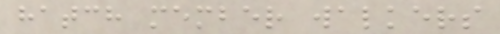hatch member walkers
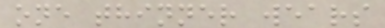one thinner wears
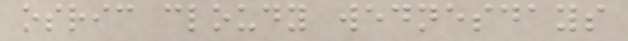osric cloudy wednesdays
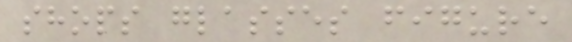shops glasses figure
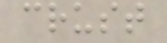crust
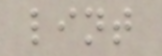lint
